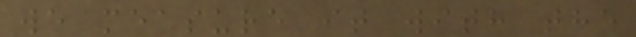we measure it with the
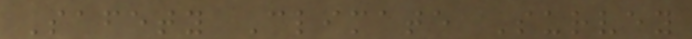Safety Climate Survey
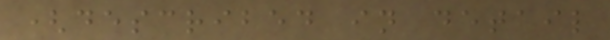(described in detail
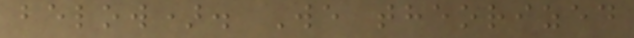below). We theorized
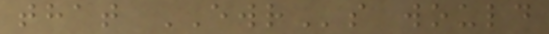that EWRs would
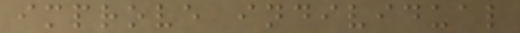improve individual
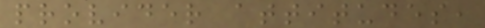provider attitudes,
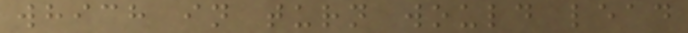which in turn would lead
